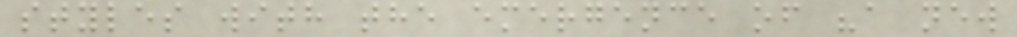styles with the emergence of "a new
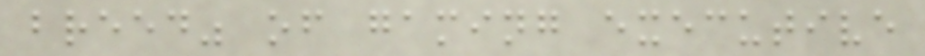breed" of gaming executive
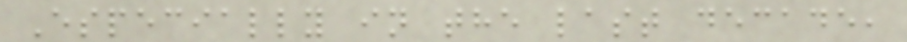Especially in the last decade,
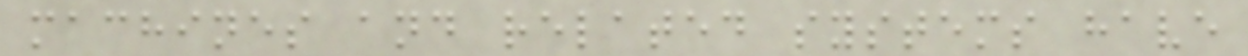machines and related systems have
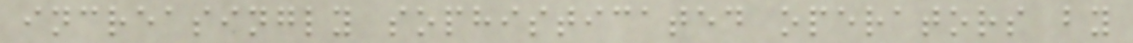increasingly sophisticated operators by
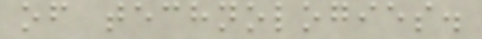of technologies.
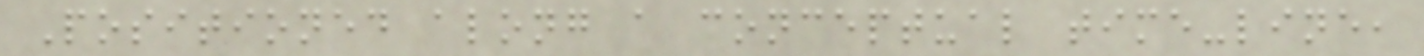Positioned along a conceptual time-line,
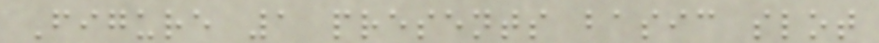Figure 1 presents basic slot
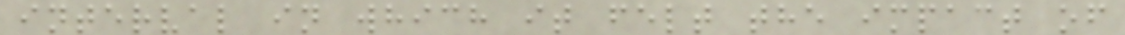interval in which it felt the impact of
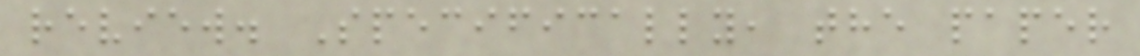review. Specifically, the paper
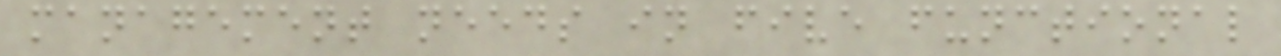management needs in five functional
